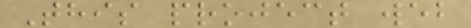This project web
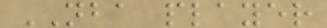NBA player
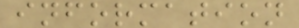information
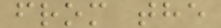from the
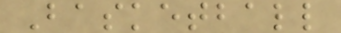Basketball
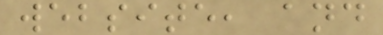website, and
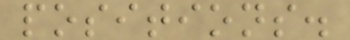positions.
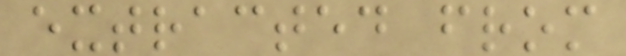extracted from
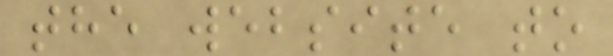the website to
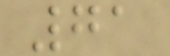71
